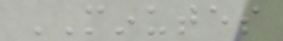MINUTES
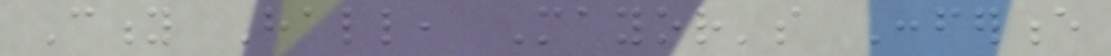City Hall, Mayor's Conference
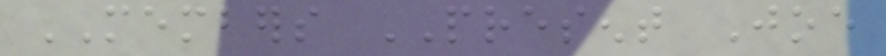MEMBERS PRESENT Joe
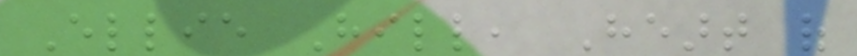Ellie Hill, Heart of
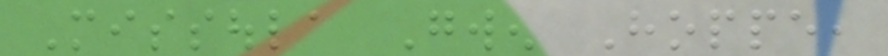Missoula Gwen Hoppe,
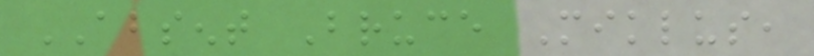ABSENT Bruce Miklus,
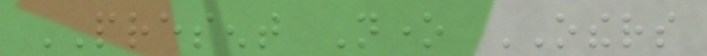PRESENT None OTHERS
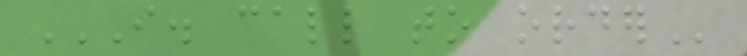I. CALL TO ORDER
